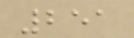251
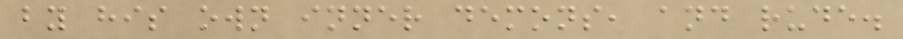by his own inner demons, and rude.
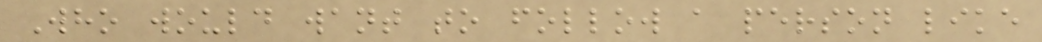Who would want to follow a person like
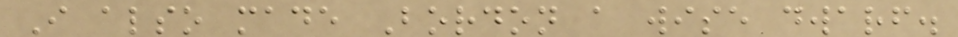I also made Bordon a wise dwarf.
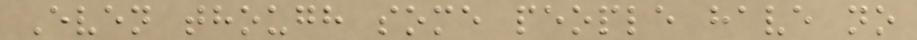Even though some people have no
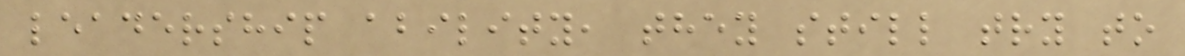leadership ability, they still try to
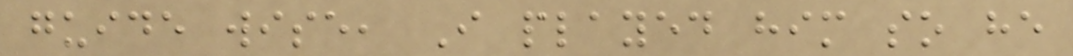guide wise, I played him so he
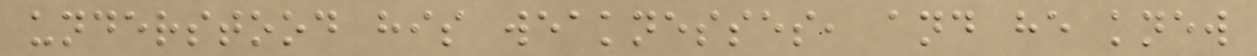understood his weaknesses, and he knew
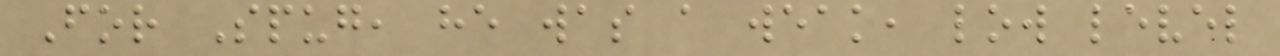For Spug, he was a weak, low level
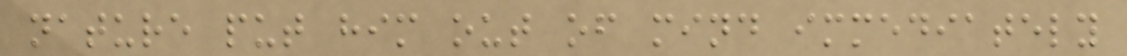nature put him out of mind immediately
